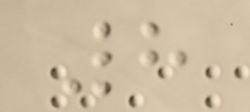8
